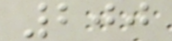200
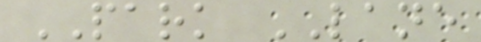PARK LANE
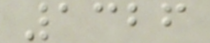1326
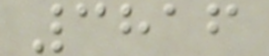3816
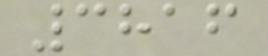3816
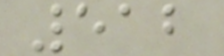512
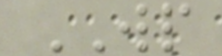WP
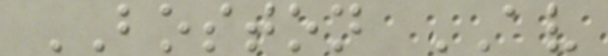BOSTON AV
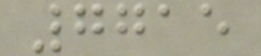7715
